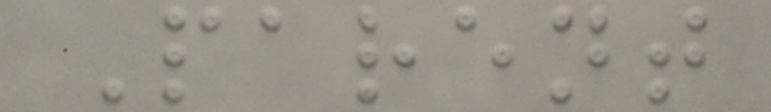Parent
